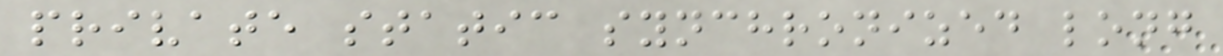private static synchronized long
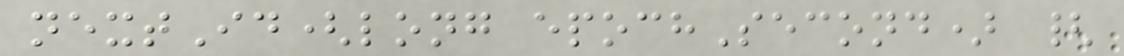nextId(long epochSecond) {
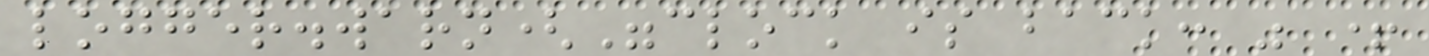logger.warn("clock is back: " +
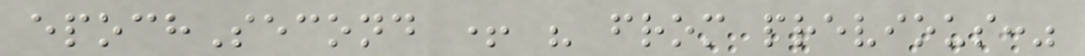epochSecond + " from previous:"
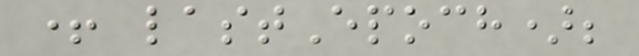+ lastEpoch);
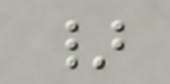}
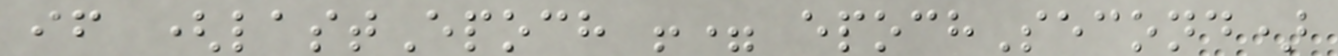if (lastEpoch != epochSecond)
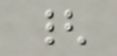{
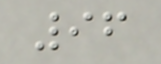96
